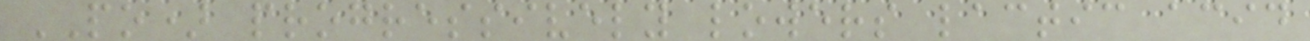PO) progressively lowers lactic acid
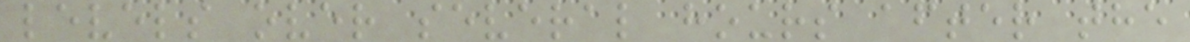levels over several hours after the
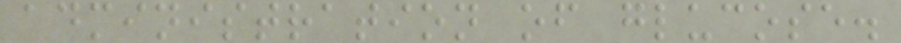administration of glucose.
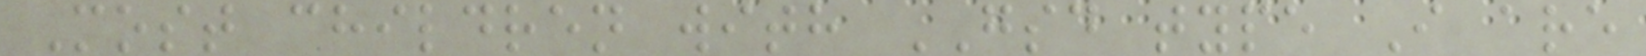Most children with GSD type I are
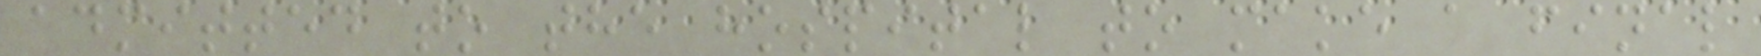admitted to the hospital to make a final
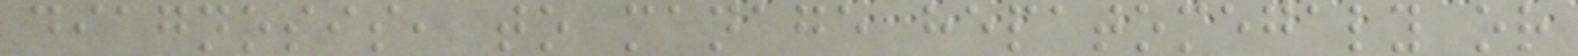diagnosis, to manage hepatomegaly or
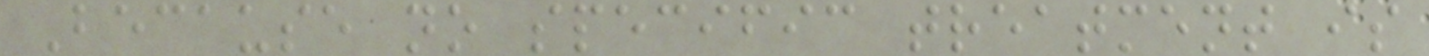Because no specific treatment is
